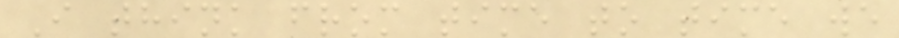I think from time to time we
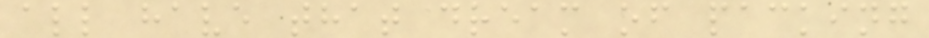all have that dream of packing
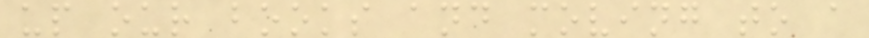up our books and moving to a
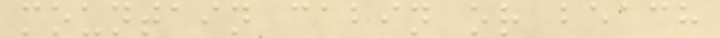mountain cabin or beach
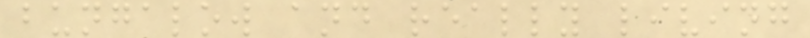bungalow and really living
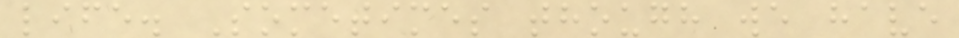life. Sometimes though we have
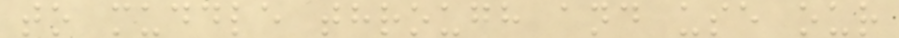to muddle through and use our
